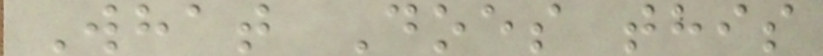What Does this
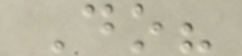Do?
